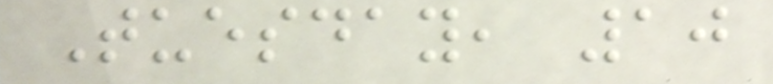Tuesday, 10
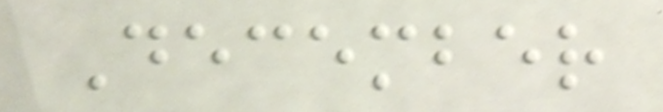December
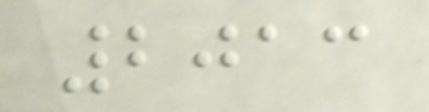2013
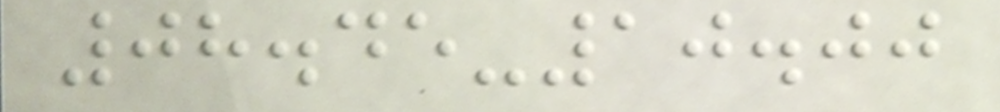08.45-10.00
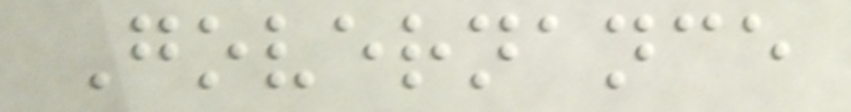Governance
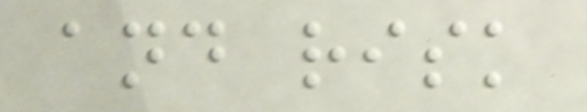and risk
